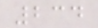234
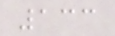133
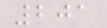201
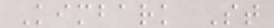Kimbark St
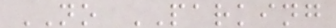NO PARKING
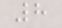8
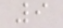9
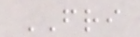FRI
